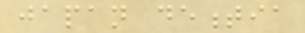japan dementia
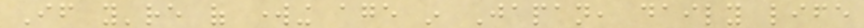If you're of working age in Japan, daily life
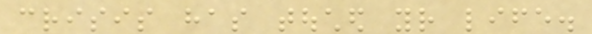crisis has touched your life.
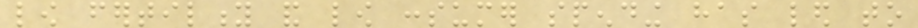low fertility and low consumer spending has led to
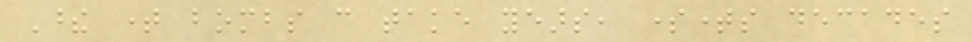These time bombs can take years, sometimes decades
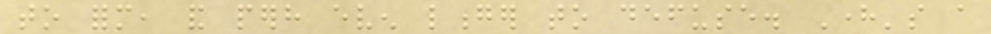to form, and perhaps even longer to defuse. Here's a
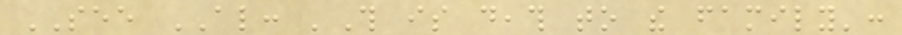SEE ALSO: 'This is death to the family':
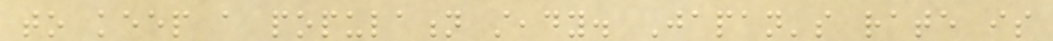to keep a population steady. Japan's rate is
